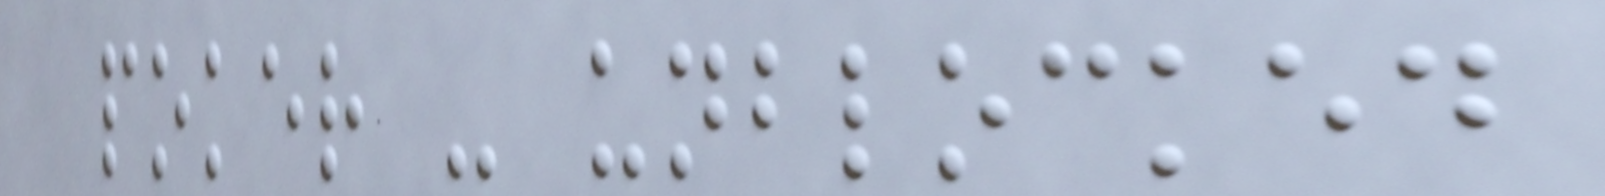poker - unblocked
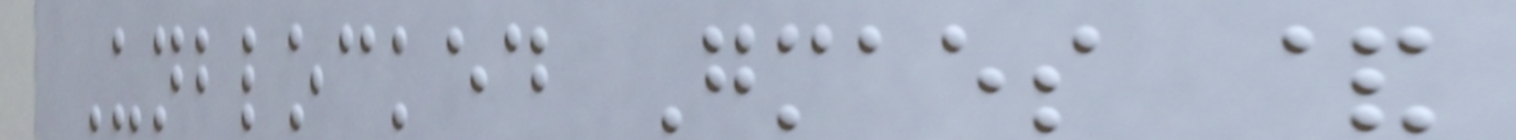Unblocked Gmaes &
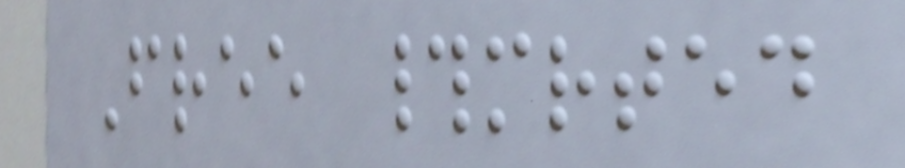Free #mrted
